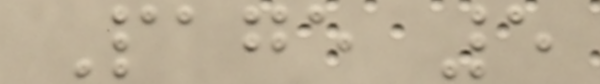Page 5
